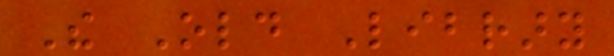The Old Library
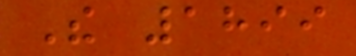The 1899
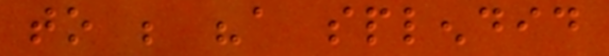to be "a splendid
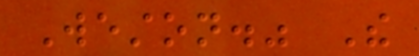Weston." The
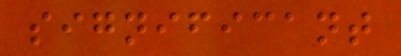significant
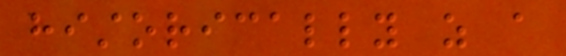historically as a
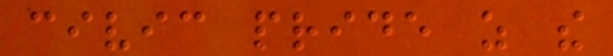civic pride as the
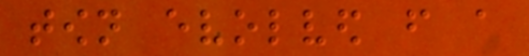town evolved from a
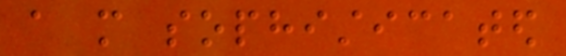a more sophisticated
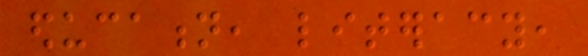education, literacy,
